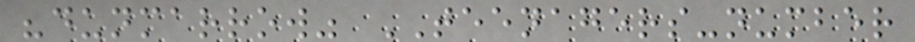"dunmarrow" TEENAGERS-number
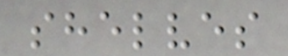shelves
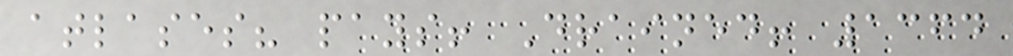atlases? pays! Drained! 1364
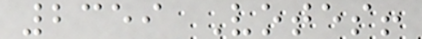2359 Votes!
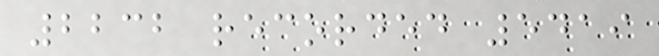2232 recorded 5419
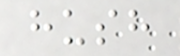hush
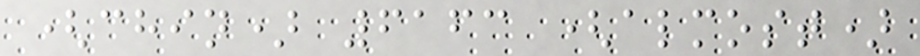(chin) 6163 (almost)
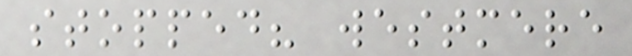stopped? westmere
